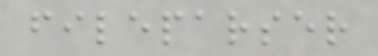fileparser
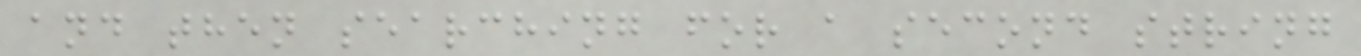and then searching for a second string
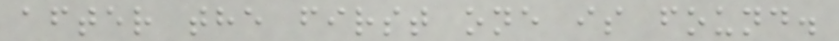after the first one is found.
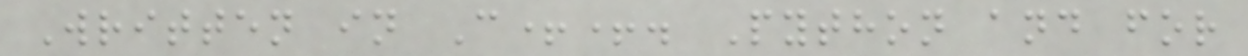Written in C++. Python and for
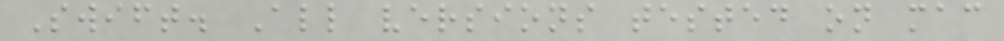Swift. All versions tested on mac
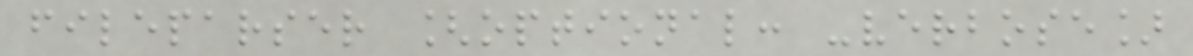fileparser [optional: -verbose]
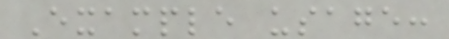Example usage:
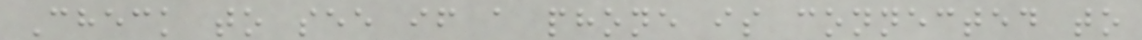Check to see if a phone is connected to
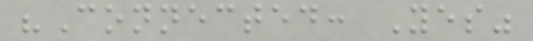"Connected: Yes"
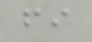fi
